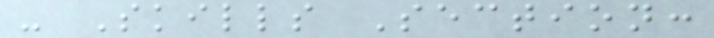- Skills Section:
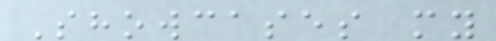Showcases my
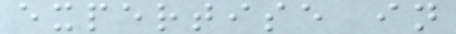expertise in
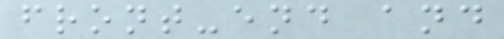front-end and
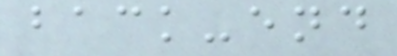back-end
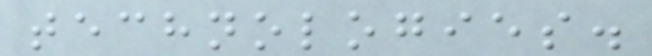technologies.
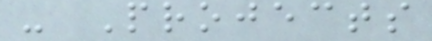- Projects
